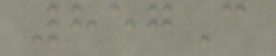857C
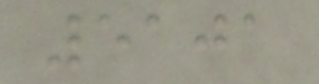5101
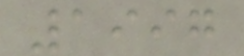1997
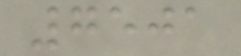7501
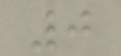0
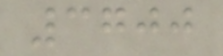3700
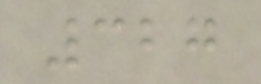327
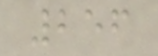256
